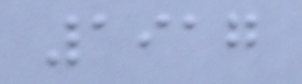1917
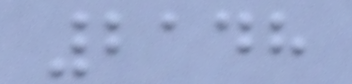2148
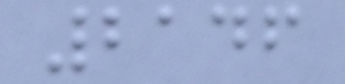2146
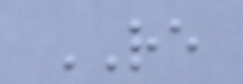RE
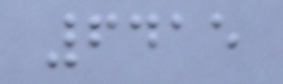6415
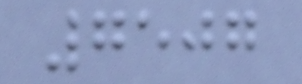7507
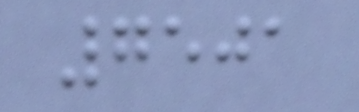7501
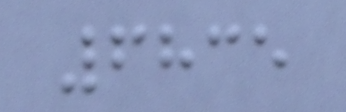6835
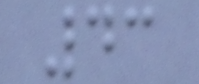43
